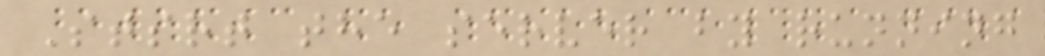Stsrt the server by running
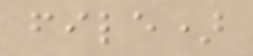file)
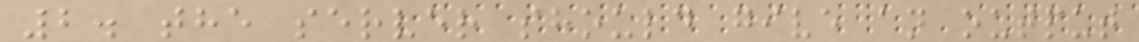2. the server should give an output
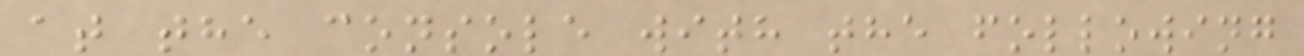at the console with the following
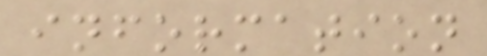information
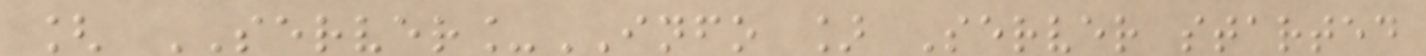[ SERVER_INFO ] Server started
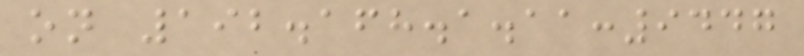on 192.168.1.11:9447
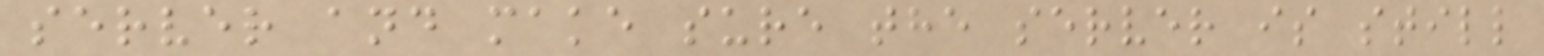server and make sure the server is still
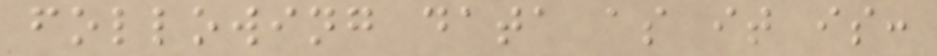following data as it is:
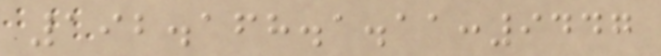192.168.1.11:9447
